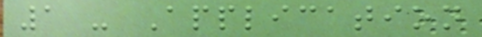1 - Application
